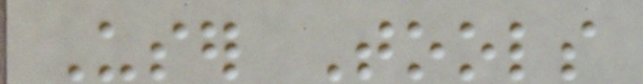User Tools
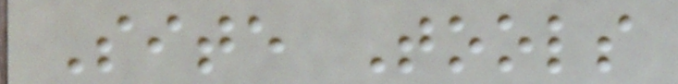Site Tools
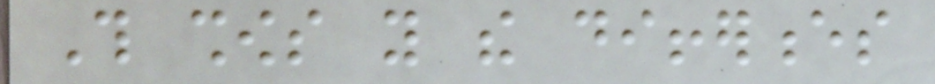This shows you the differences
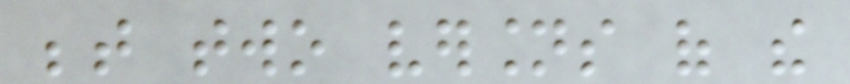between two versions of the
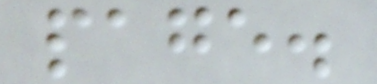page.
